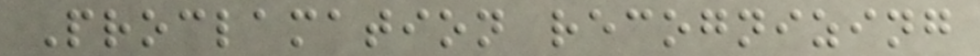Proclamation recognizing
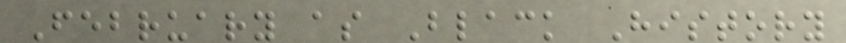February as Black History
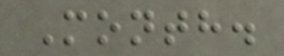Month.
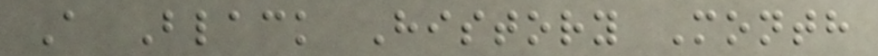A Black History Month
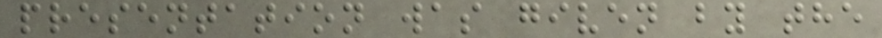presentation was given by the
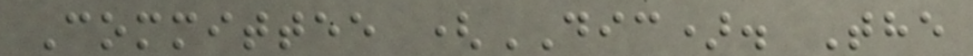Committee (DIC). The
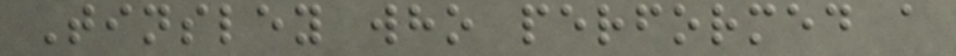Tinsley who performed a
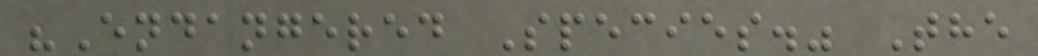"Endangered Species." The
